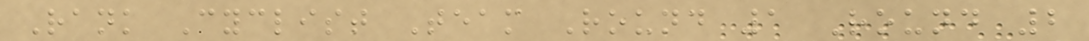Rank Cyclist Team Round 1 Round 2
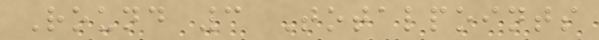Round 3 Totalpoints
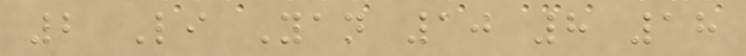2 Li Yan 10 8 18
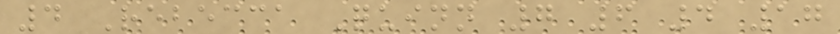4 Rebecca Quinn 7 6 4 17
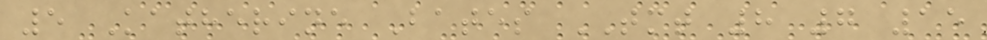5 Katherine Bates TMT 8 7 15
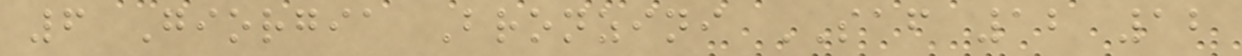6 Giorgia Bronzini SAF 12 12
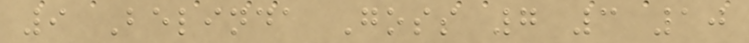9 Belinda Goss 7 3 10
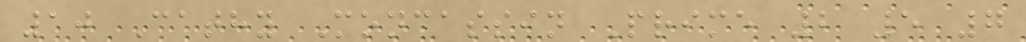10 Cathy Moncassin Prime 2 5 7
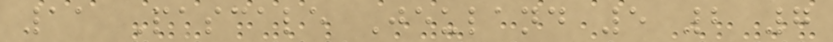11 Pascale Jeuland 5 2 7
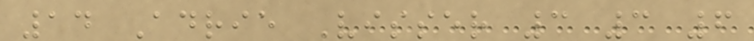14 Adrie Visser 3 3 6
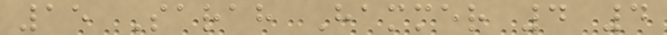15 Sarah Hammer 4 4
